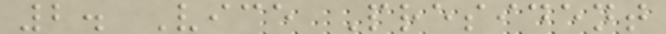2. Vice President
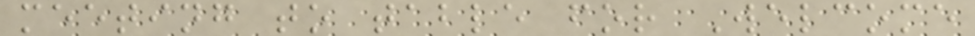meeting to table for Welcome
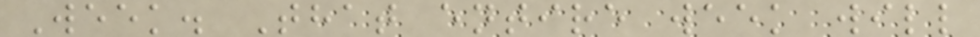Week. That entire week will
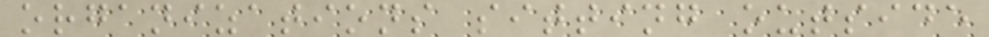organizations sitting outside
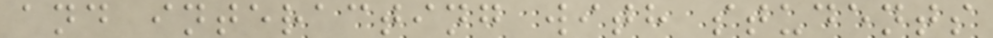and interacting with students
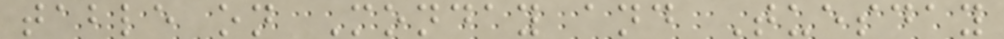table on Monday and Tuesday
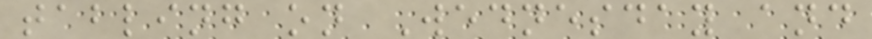tabling on Wednesday and
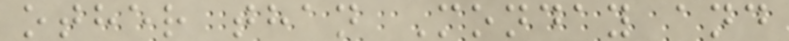other than Monday and
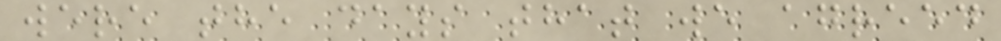were the days that we agreed
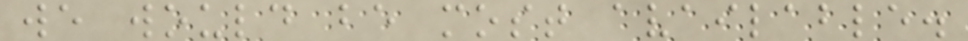we would be most available.
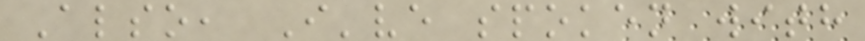Also, I've spoken with
